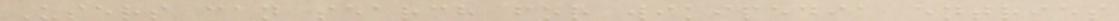Users can search for wikipedia entries
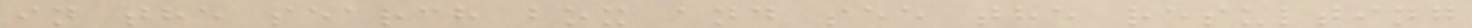in the search box and see the resulting
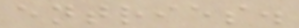entries.
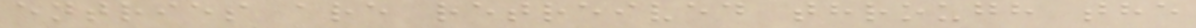entries are retreived through the
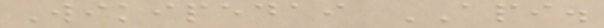Wikipedai API.
